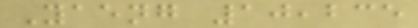Yaeng 10,235
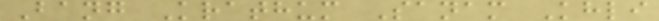Bang Krathum Sanam Khli
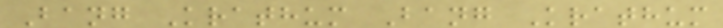Bang Krathum Bang Krathum
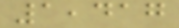1,417
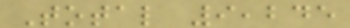Total 9,245
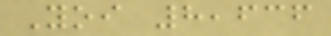Yoi 8,636
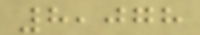8,078
